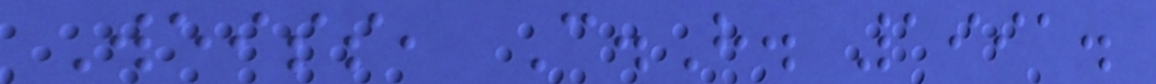Weiss, C.H. 1991.
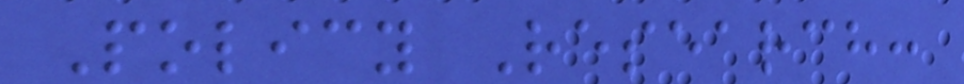Policy Research:
